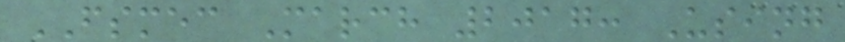FSMEC March 2017: Using
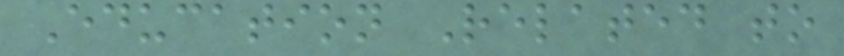Education Related to
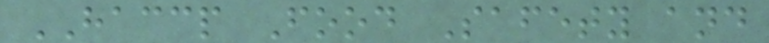HACCP Food Safety and
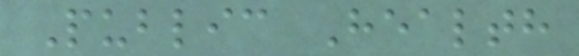Public Health
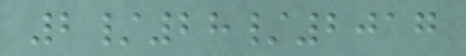2/28/2017
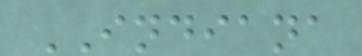INDIANA
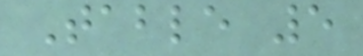Table 5
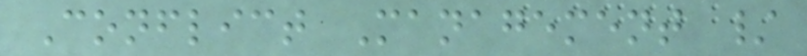Conflict Management /
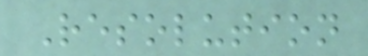Resolution
